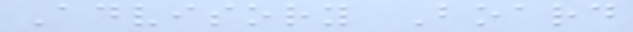Advisory Board
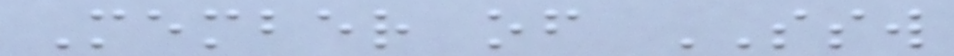Member of SSW
